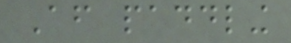After paddling
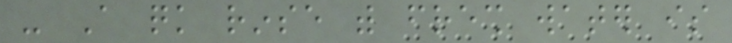- A quick rinse with fresh water is
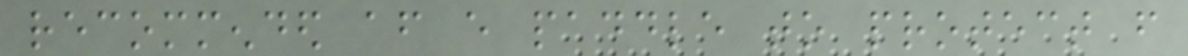recommended after every paddle to protect from
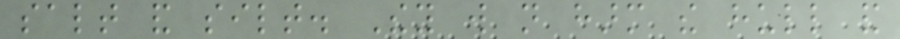salt and silt. They will not harm the hull and
